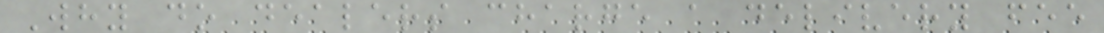Why do dealers charge a delivery fee
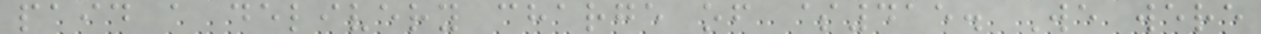paid a delivery charge of $415. We were
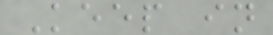Keep in
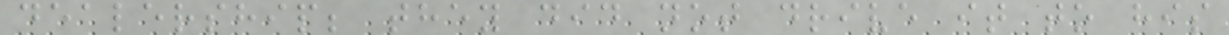dealership; they did not drive it to his
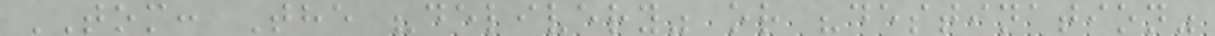TOM: The "delivery" or "destination"
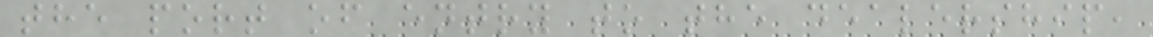the port of entry to the dealership,
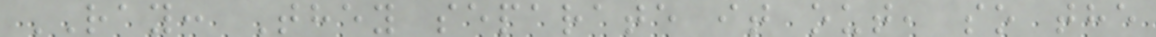RAY: They separate it out, so the
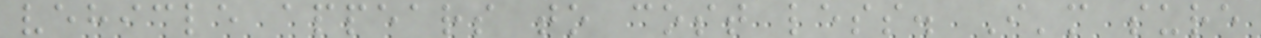vehicle appears to cost less. I'm sure
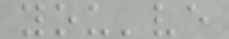you've
